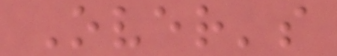Over's
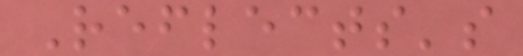Reflects's
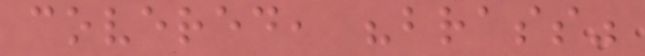covered, "brass"
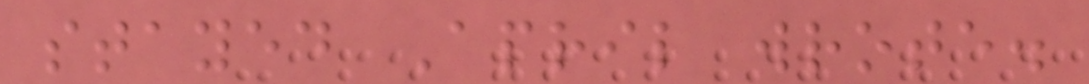stayed April wrote.
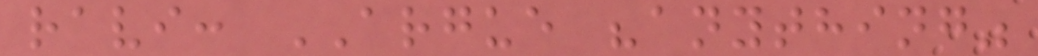ravi: ARGUE "anything"
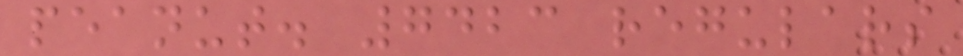peanut. 7423 regulars
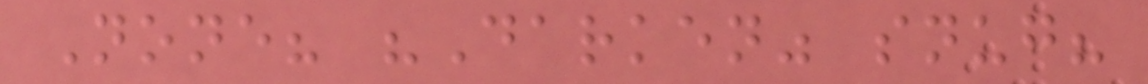None? "Darken" snug?
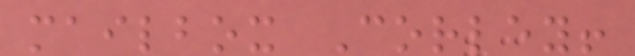mailbox Corley!
